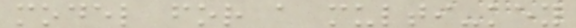model for a multi-key
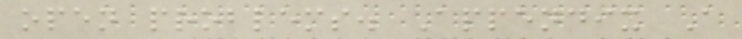open problems. Appendix A
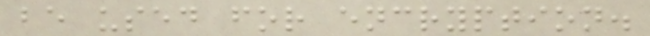be used for encryption.
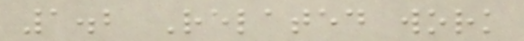1.2 Related work
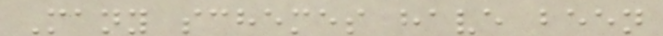Many schemes have been
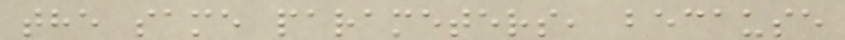the same parameters, because
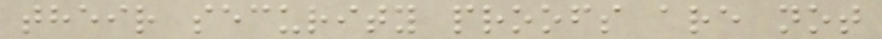their security proofs are not
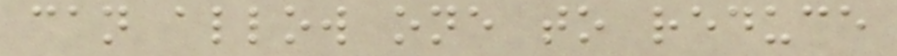can allow one to reduce
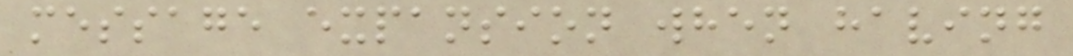message expansion when having
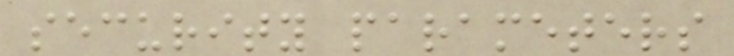security parameters
